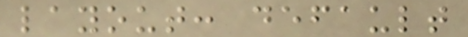layout: default
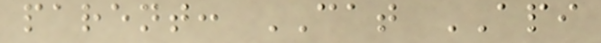parent: CAT API
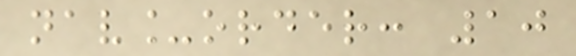nav_order: 10
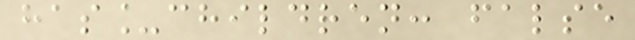has_children: false
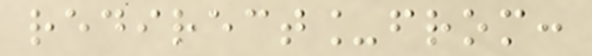redirect_from:
